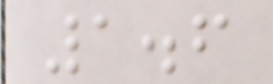1.6
